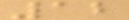12
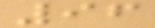96
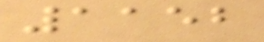1152
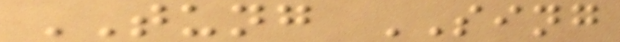TUNG SING
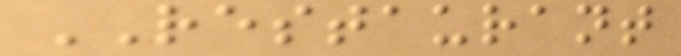RESTAURANT
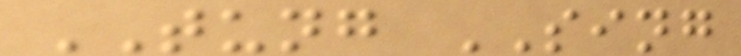TUNG SING
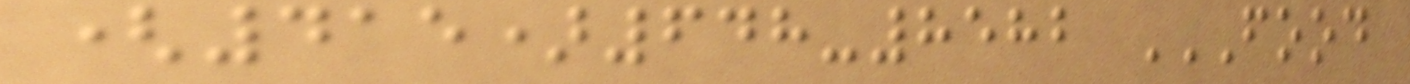(415)648-8582 FOOD
